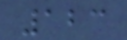123
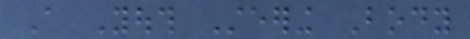A Youth Steering Body
